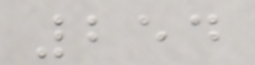254
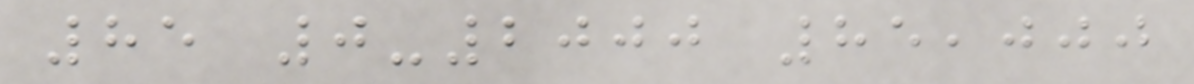85 0-2000 85,000
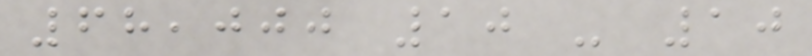68,000 10 - 10
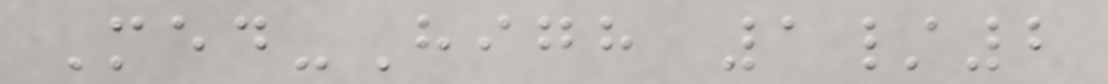Med-High 1/2
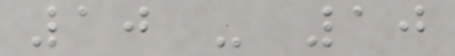10 - 10
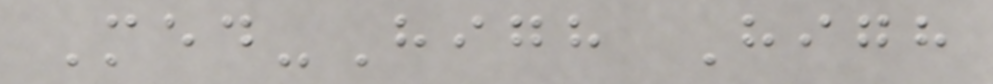Med-High High
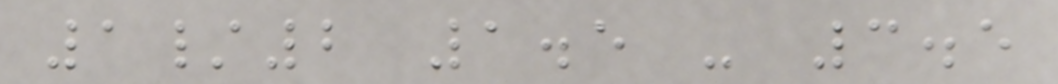1/2 1.5 - 3.5
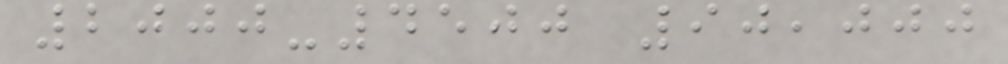2000-4500 90,000
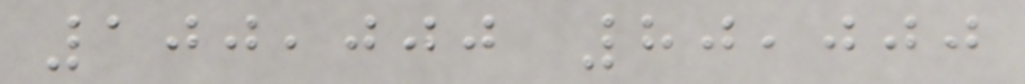100,000 80,000
